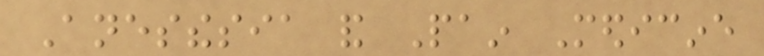Anesthesia and Pain Medicine
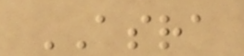ASRA
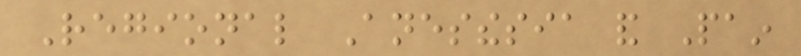Regional Anesthesia and Pain
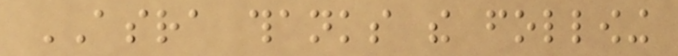ASRA thanks the following
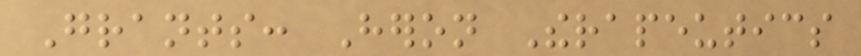Grants: Heron Therapeutics
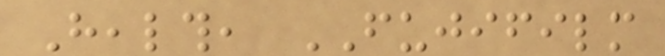Health, FUJIFILM
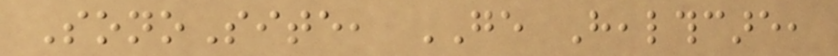SonoSite, GE Healthcare,
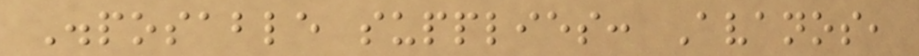Disposable supplies: Avanos,
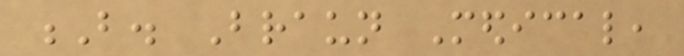B. Braun Medical,
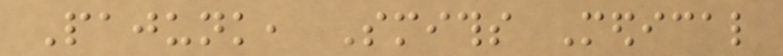Pajunk, Smiths Medical
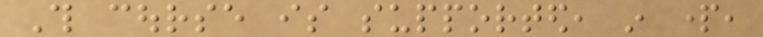This course is supported, in part,
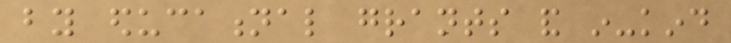by educational grants and in-kind
